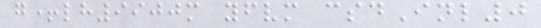g+lh9900m yfvm csdInl0
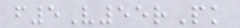f5V55rPk
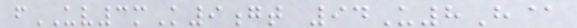fUV3mK9gt 94U8H@
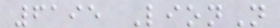6195 LionN
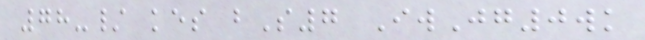78-/ kes bS7 IwJg0wk
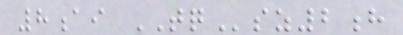8ai TQsz2h
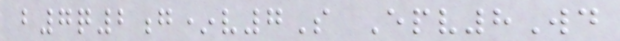b7q2g*v7S Epv8Wd
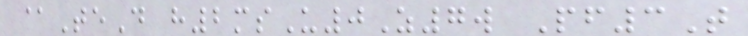@TeD h2msU0Z7w Pf3T
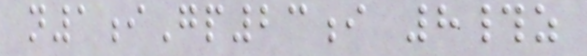n1iGp23i 8#z
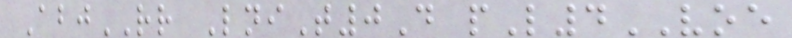AbjRR LniT0D pL4VOE
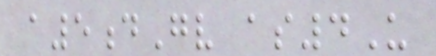a5dGv as4U
